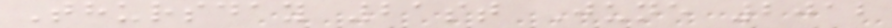Thursday 21st June 2012
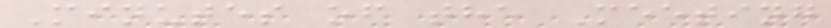Minutes of the Meeting
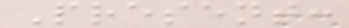Present:
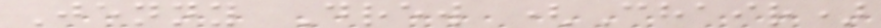Jenny Drew (Chair)
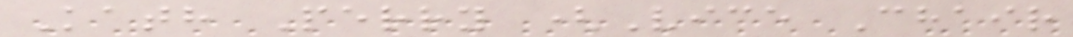Kath Perry (Vice Chair
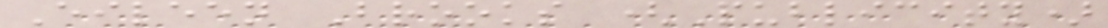Eileen Brooks (Publicity)
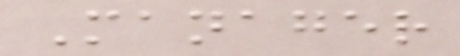Manager
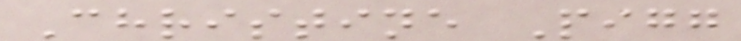Christine Pigg
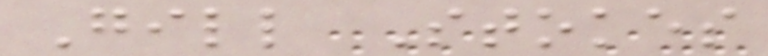Gill Stokes
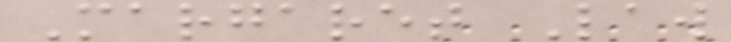Margaret Law
